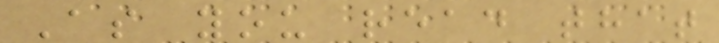As you read that
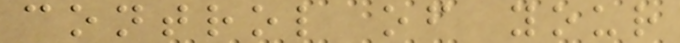control of your
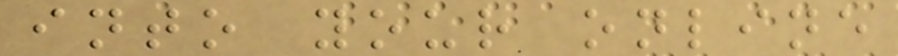into your online
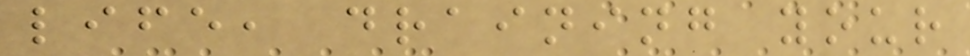life, draining your
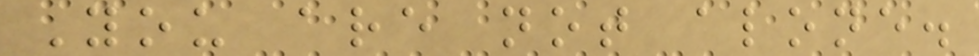You are not alone.
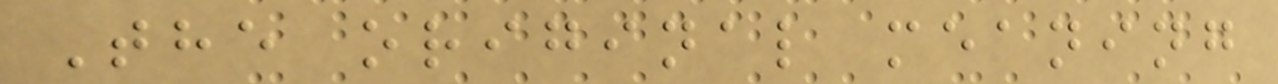The original meaning
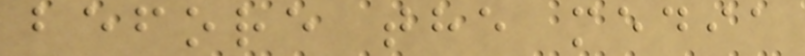before the media
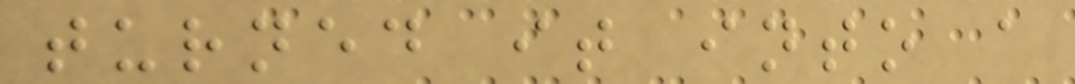turned it into a
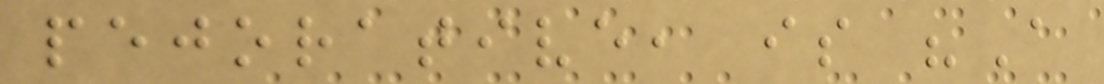pejorative, is "A
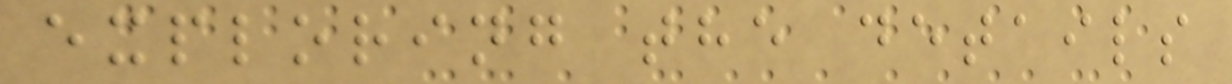exploring the details
